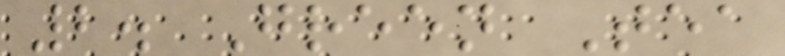2. Green Tea
